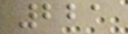221
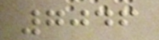7046
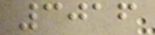3016
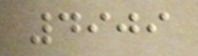4909
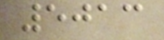5013
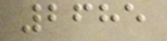2685
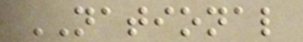NATIONAL
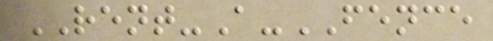RENT-A-FENCE
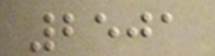2501
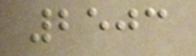2503
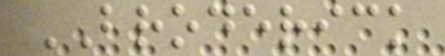BRODERICK
